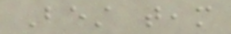Best team
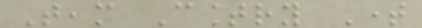Team Country Time
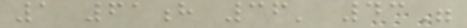1 61h 36' 43"
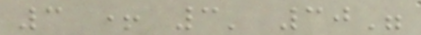3 + 3' 30"
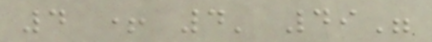4 + 4' 49"
